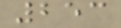253
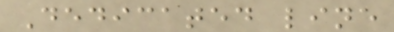Dedicated line
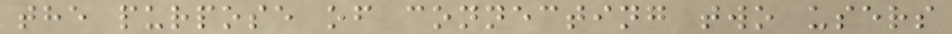the purpose of connecting two users
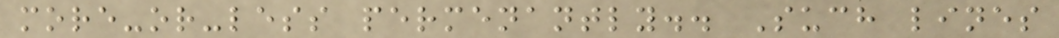more-or-less permenantly.. Such lines
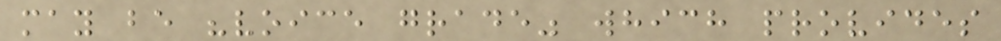may be "voice grade" which provides
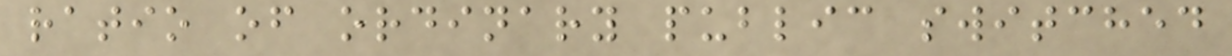ratio of ordinary public switched
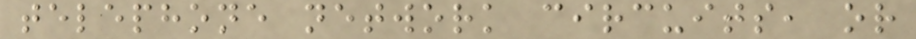telephone network circuits, or
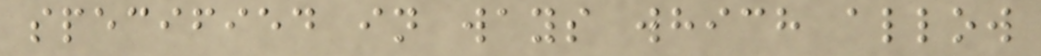specified in ways which allow
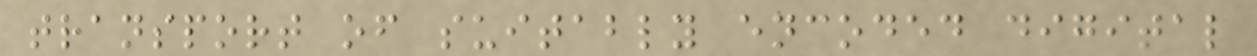transport of suitably encoded digital
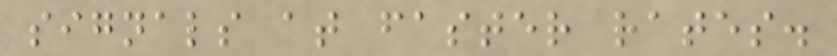signals at faster rates.
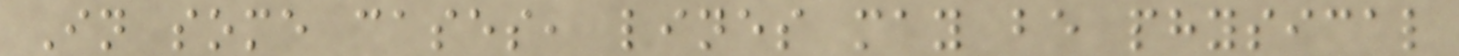In some cases, lines may be physical
